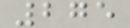275
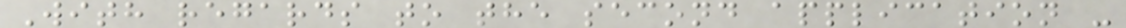With regards to the second application -
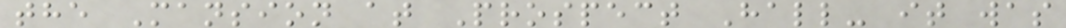the Mansion at Prospect Hall- it was
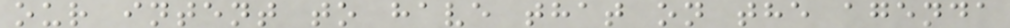our intent to have that on the agenda
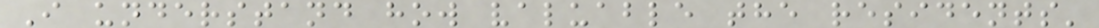I understand how valuable the residents'
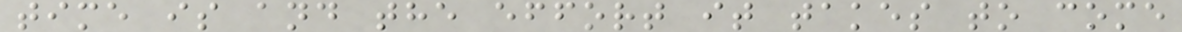time is and the effort it takes to come
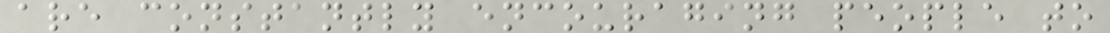are constantly encouraging people to
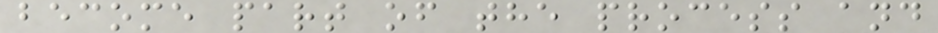become part of the process and
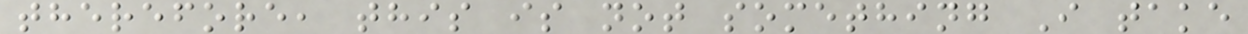therefore, this is not something I take
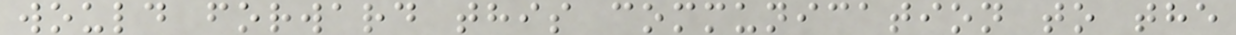would forward this communication to the
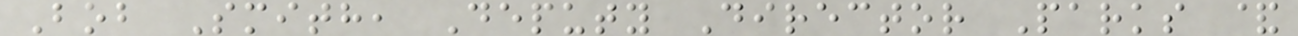Bob Smith, Deputy Director Parks &
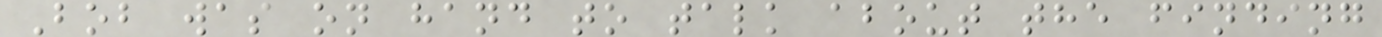Bob was on hand to talk about the finding
